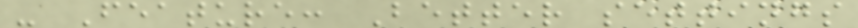- Feature: Better settings
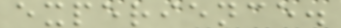experience.
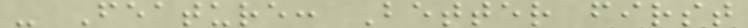- Feature: Better first
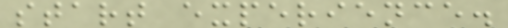start experience.
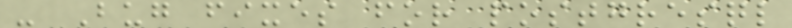- Bug fixes for postgresql
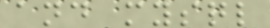and mysql
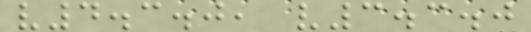v4.3.0, v3.3.0
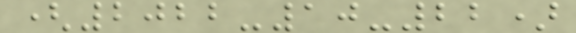(2022-10-22)
